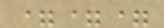===
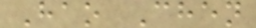Hao Chen
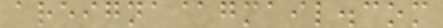areigna@gmail.com
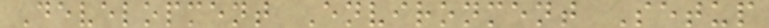Development Environment Setup
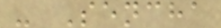- Sencha
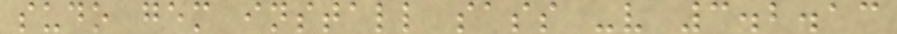sudo gem install sass -v 3.2.13
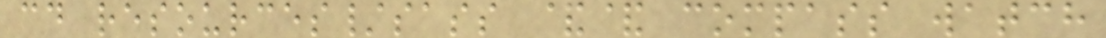cd resources/sass && compass watch
